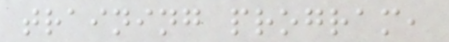training program,
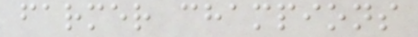farmer champions
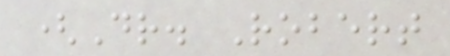(Dr. Robert
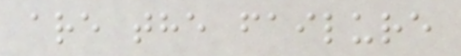are the failure
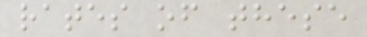rates of these
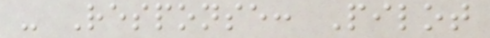- Response: Pilot
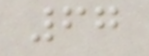67
